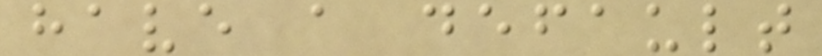have a default
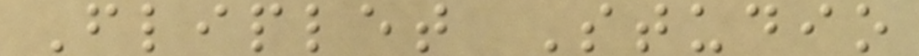Fliplet Studio
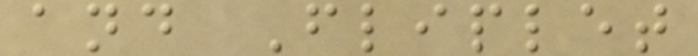and Fliplet
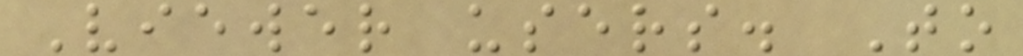Viewer users. To
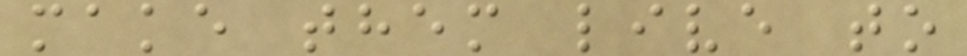make them live to
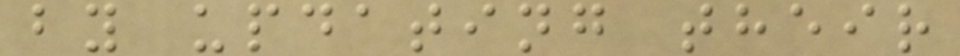by updating their
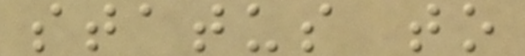status to
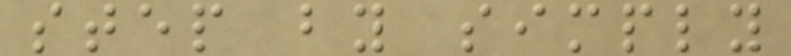step by simply
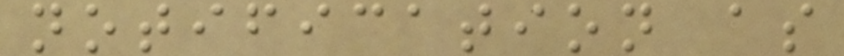notification as
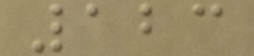123
